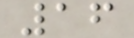16
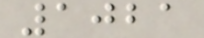1021
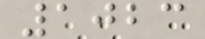1023
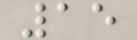15
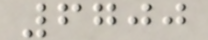6700
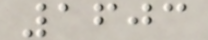1603
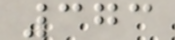373
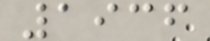1936
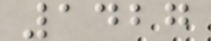1427
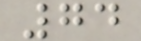74
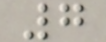7
